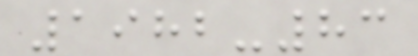1982-83
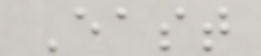East
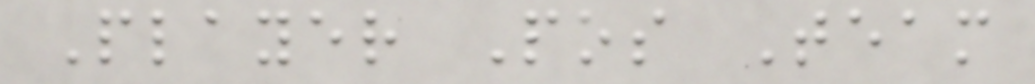Player Pos Team
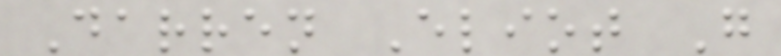Darren Eliot G
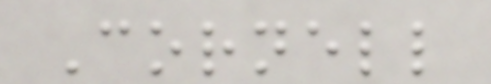Cornell
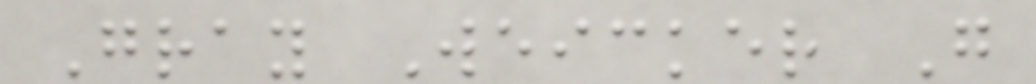Gray Weicker G
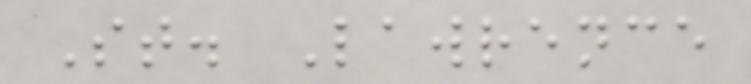St. Lawrence
